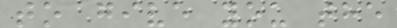to give you the
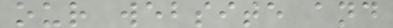our website and
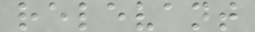relevant
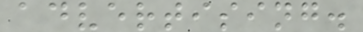advertising.
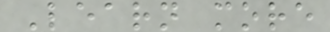Learn more
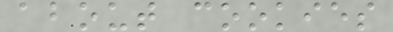about cookies
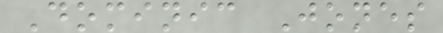Dominic Jones
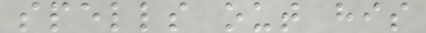spells out his
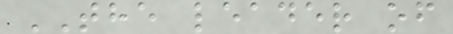THE leader of
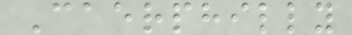Caerphilly
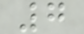7
